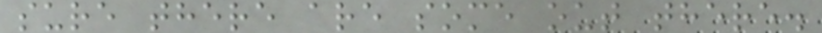sure there are some out there.
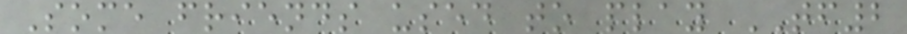Some friends used to play TF2
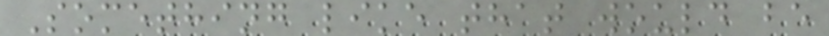Something like that would be
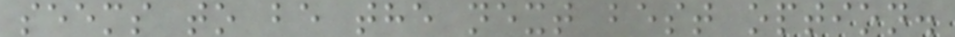seems to be the next best option.
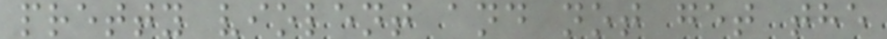pretty violent and not get the
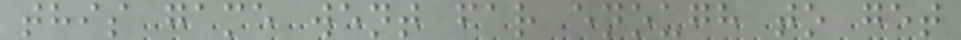this game went far enough to get
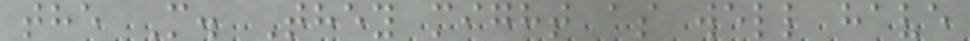the M. They might as well have
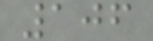106
